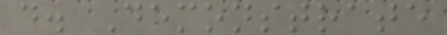d. Demonstrate
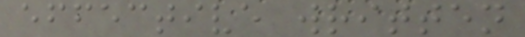effective written
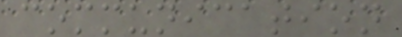communication
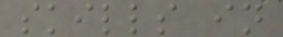skills in
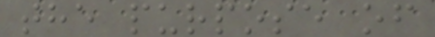the purpose of
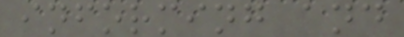informing and
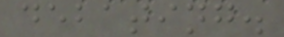debating.
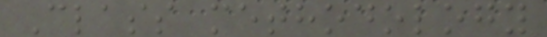Class methodology
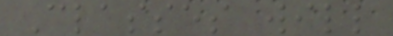Classes will
